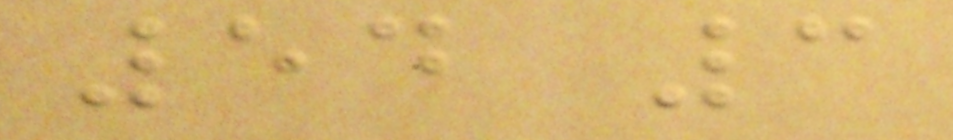54 3
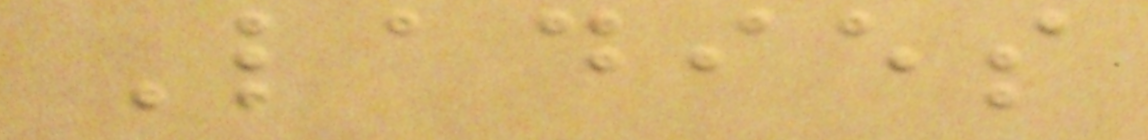Ladies
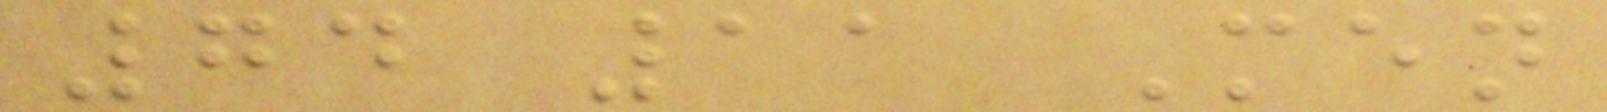74 11 Men
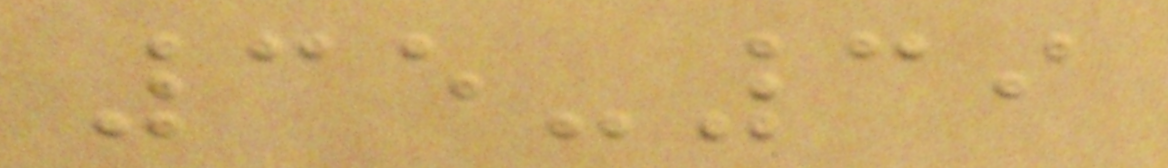35-39
